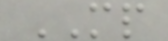MP
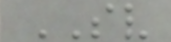SV
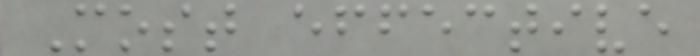Most effective
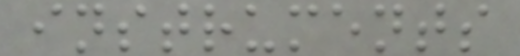instruments
